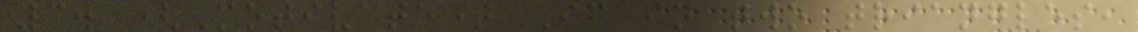3. (Motivate) If in two triangles,
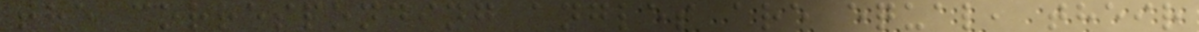the corresponding angles are equal, their
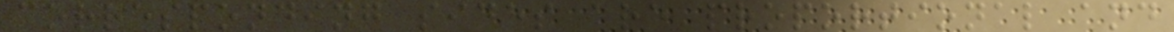corresponding sides are proportional and
